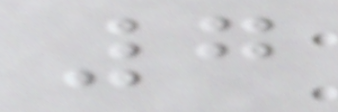7
